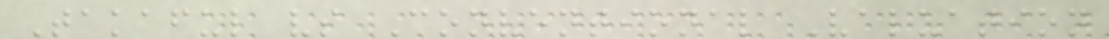Takaful vs Conventional Valuation
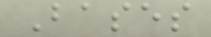Bases
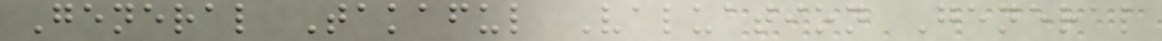General Takaful Valuation General
